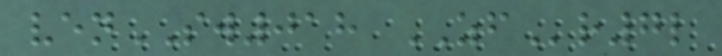venSW018 ZFr7l
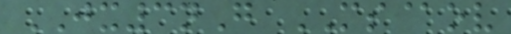JX3nG MS@ov
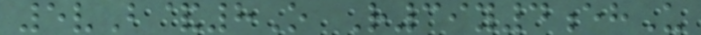5vB&8O R39y4ehU
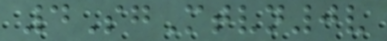4SgMtvn0v
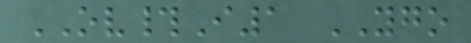OV#I1 YGO
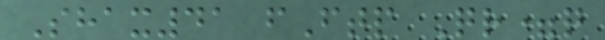Shax41 fFtp Qr=q
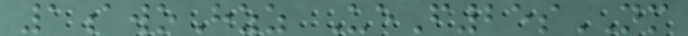1awoHzz UeF25sNM
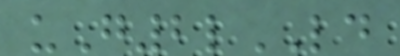uG2lLD
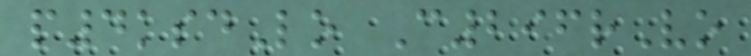p4ksdLo C296rVo
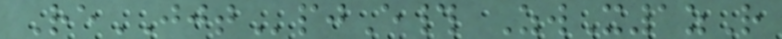ReJJTpjE# ZwX1zR
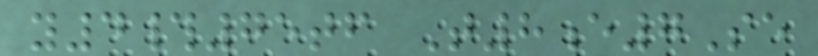y4#75tf T8e7Se
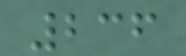236
